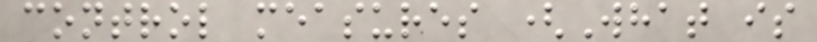control measures (What is
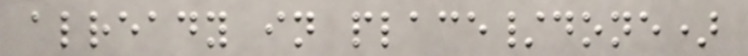already in place/done)
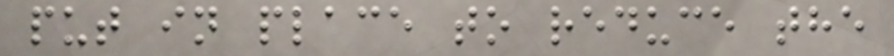put in place to reduce the
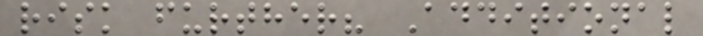risk further? Additional
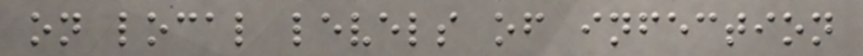on local levels of infection
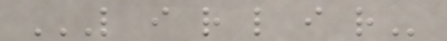L I R L I R
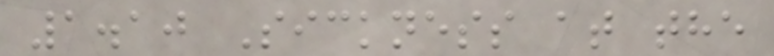1.10 Sickness at the
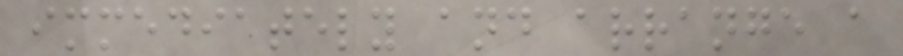immediately and arrange a
